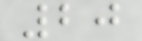20
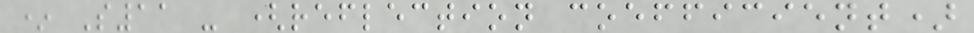* S11 - (reflection coefficient)
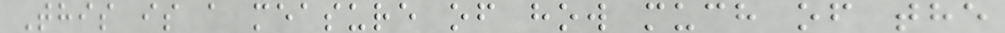This is a measure of how much of the
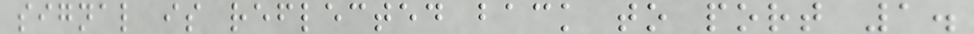signal is reflected back to port 1.
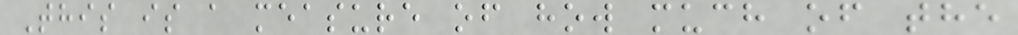This is a measure of how much of the
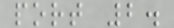port 2.
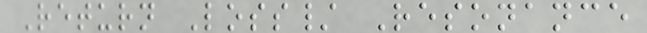Return Loss/ Resonance
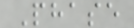Phase
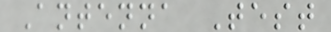Antenna Test
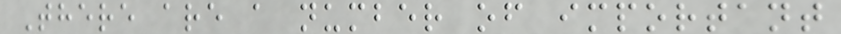There are a number of important
